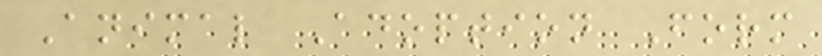Animal Adoption Form
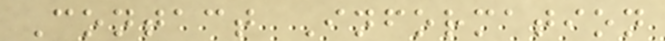Contact Information
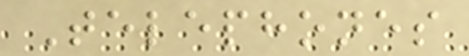Telephones
